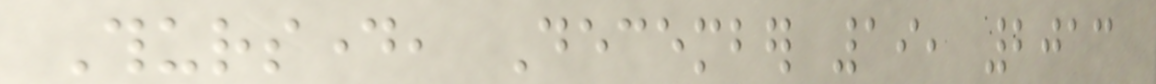Thursday, December 19, 2013
